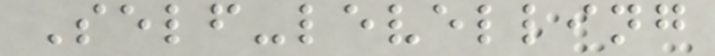Self-levelling
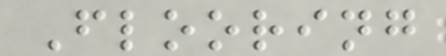Flooring
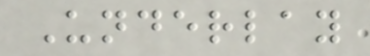Underlay
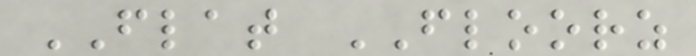FLAT FLOORZ
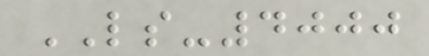LS-4000
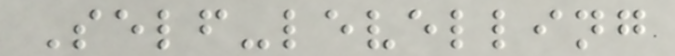Self-levelling
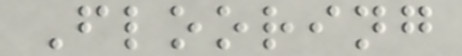Flooring
